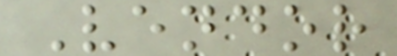Vendor
